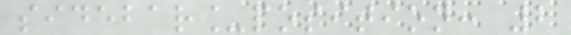sidebar_position: 2
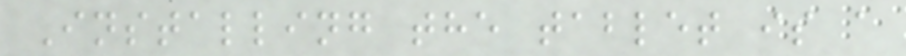Installing the tablet is a
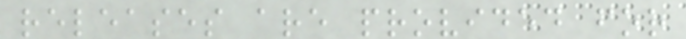releases are provided for
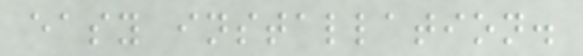easy installation.
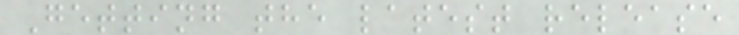Getting the latest release
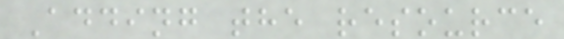Adding the resource
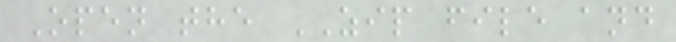Open the ZIP file and
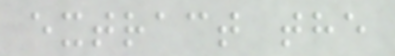extract the
